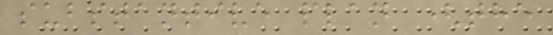substantive plan (the
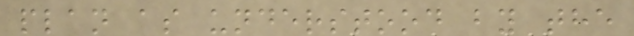plan as understood by the
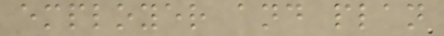employer and plan
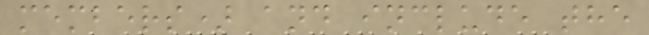members) and include the
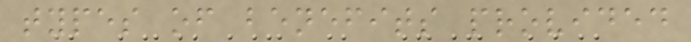types of benefits provided
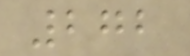272
